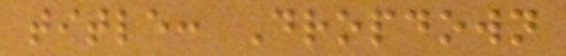title: Dropdown
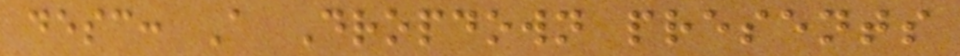desc: A Dropdown presents
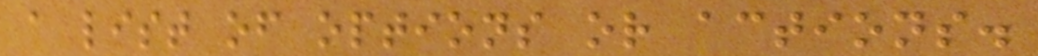a list of options or actions.
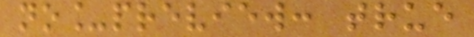no_preview: true
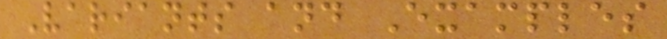Variants and Examples
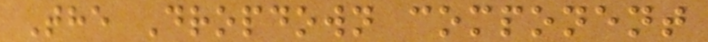The Dropdown component
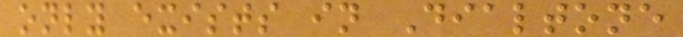only exists in Dialtone
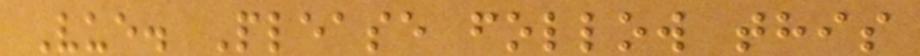Vue. Please follow this
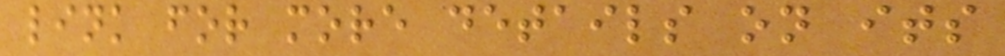link for more details on its
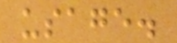usage.
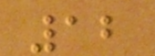12
